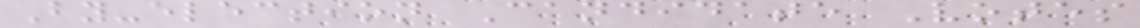By-election Candidate Votes
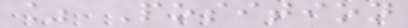% Position
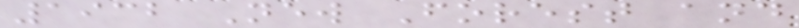1932 New Forest and
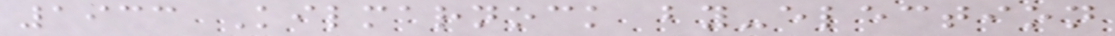1933 Kilmarnock by-election
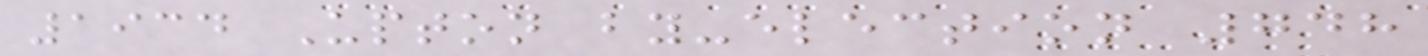1934 Upton by-election 748
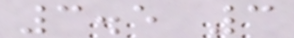3.5 3
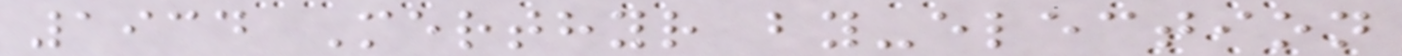1934 Merthyr by-election
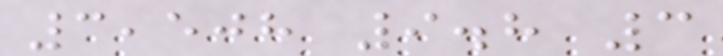3,508 9.8 3
